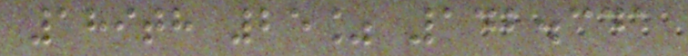189th 25% 142.341
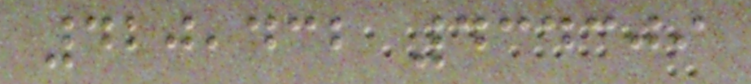420,432 434309
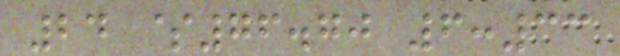24 $76.70 6:33
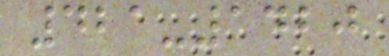421-1420
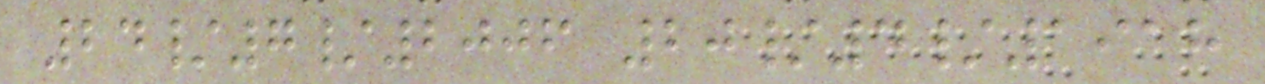24/7/2006 20/4/1918
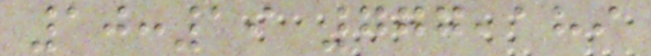10:19 777,189
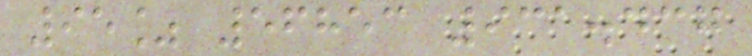95% 56853 931.437
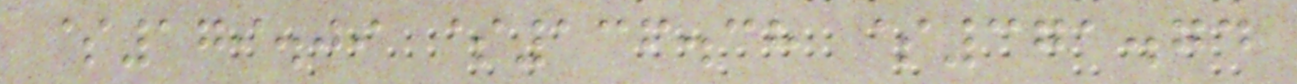$179.09 $136.38 $371.74
